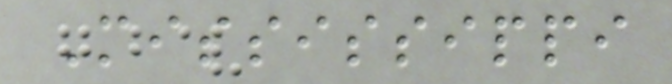Mississippi
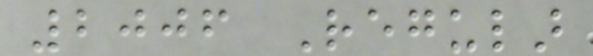2006 Regular
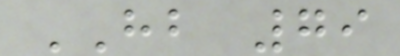HB 79
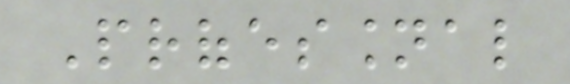Professional
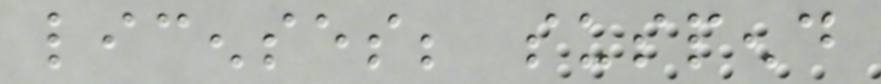licenses; suspend
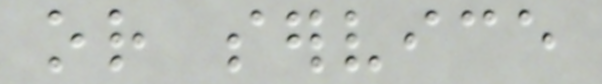or service
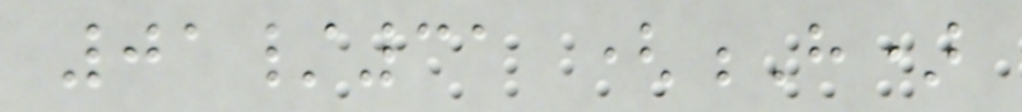01/31 (H)
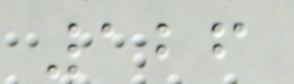126
